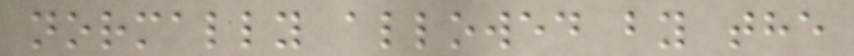normally allowed by the
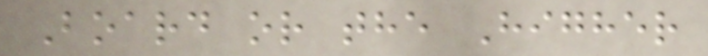Board or the Higher
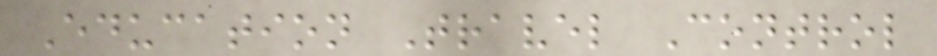Education Travel Control
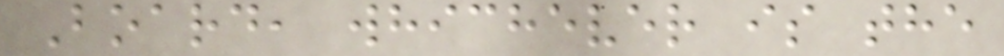Board, whichever is the
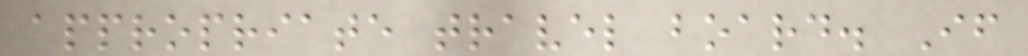appropriate travel board. If
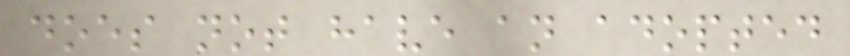does not have an adopted
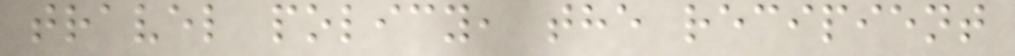travel policy, the recipient
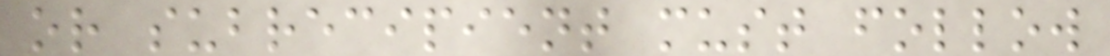or subrecipient must follow
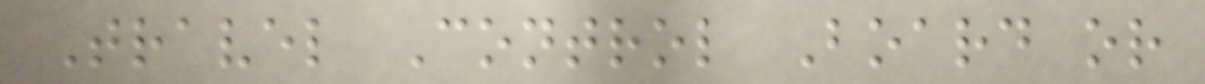Travel Control Board or
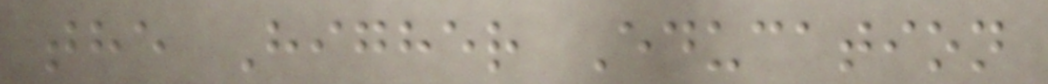the Higher Education
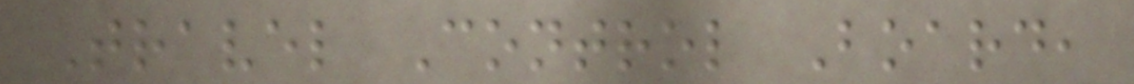Travel Control Board,
